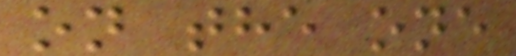on the one
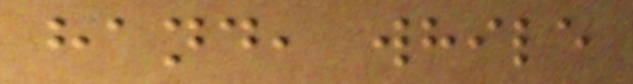hand, while
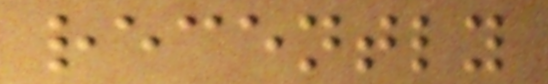recently
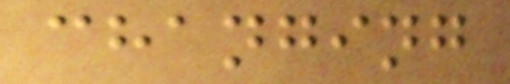changing
